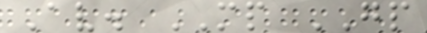Av. MP GP
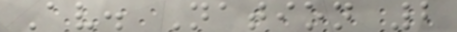Av. Nation 2
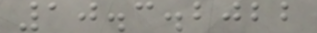10.3.2022
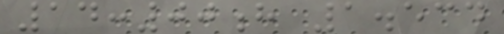14:00h 1.534
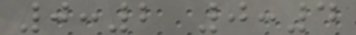0:2 0:4
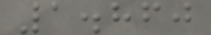1.860
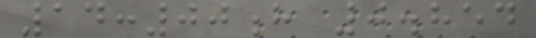14:00h 0.854
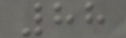88
